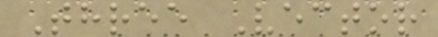Three Vector
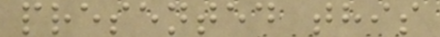presented this
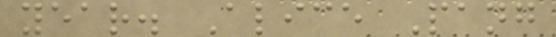year. Alice Pang
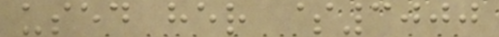used her $3000
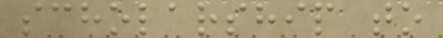scholarship to
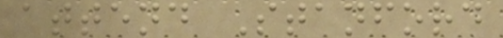attend Stanford
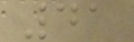41
